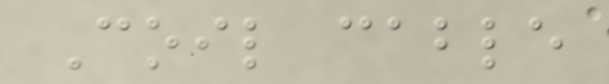Coil cable
